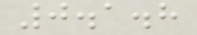0.1.8
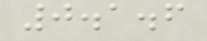0.1.6
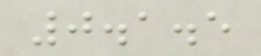0.1.5
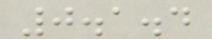0.1.4
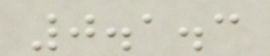0.1.3
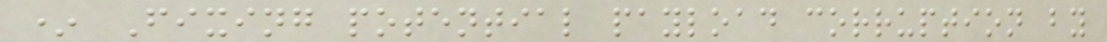* Fixing potential payload corruption by
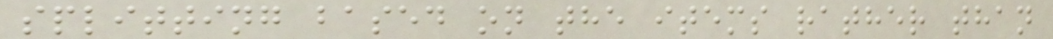splitting based on the items rather than
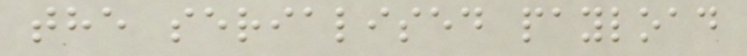the serialised payload
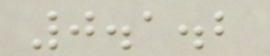0.1.2
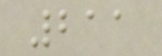211
